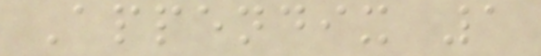Appendix 1
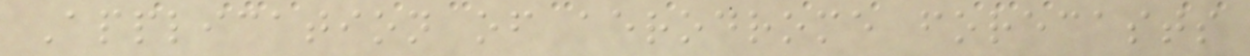Application of aerodrome forecasts
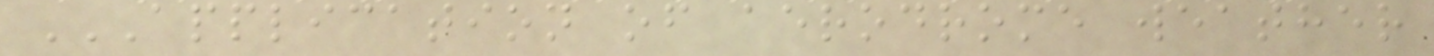APPLICATION OF AERODROME WEATHER
